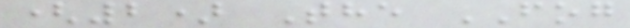(2) The FOG
